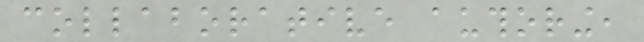collaborative authoring,
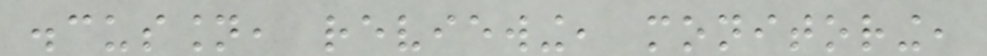discussion, reviewing, monitoring,
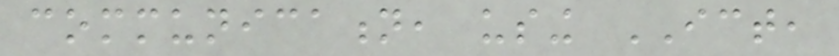communication, using ICT,
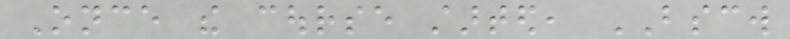Once the course started, BSCW
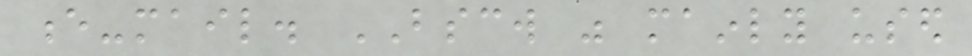e-mail. BSCW was mainly used
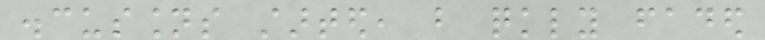discussions started, but quickly faded
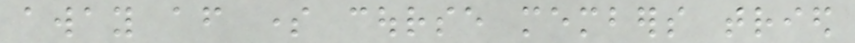away after some course members tried
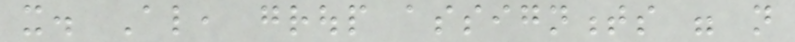it. Also, group assignments were not
